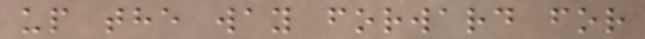up the way forward for
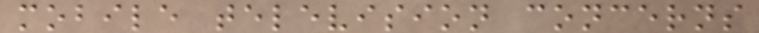mobile television concerns
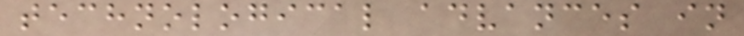technological advances in
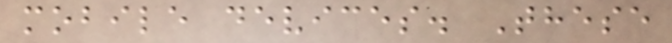mobile devices. These
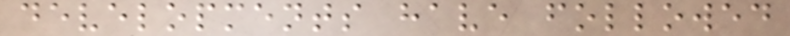developments have followed
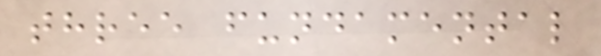three fundamental
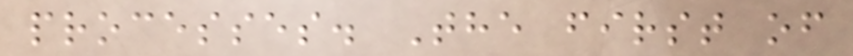processes. The first of
